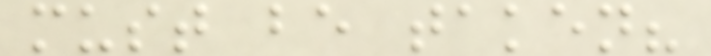must be taken?
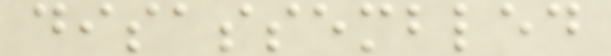disassembled
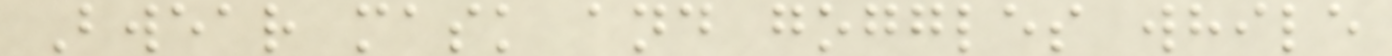Bwear mask and goggles while
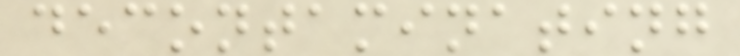decontaminating
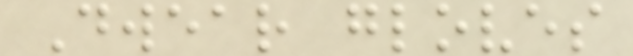Dwear gloves
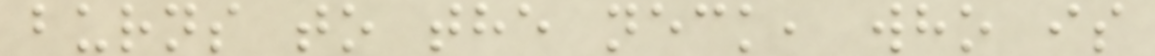burns to the neck, who is
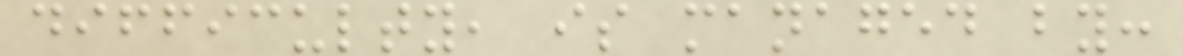difficulty, is managed by:
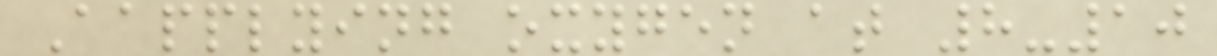Aapplying oxygen at 8-10
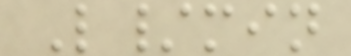L/min
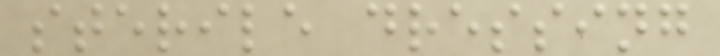sterile dressing
